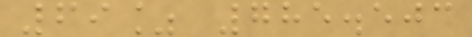69% 785.503
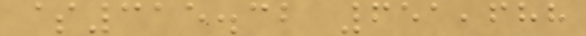$315.32 651,688
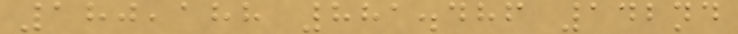180,188 881.486 142nd
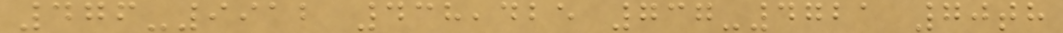476-9912 438,425 737-4721 70th
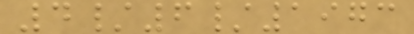4/6/1973
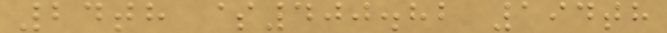24th $400.82 194th
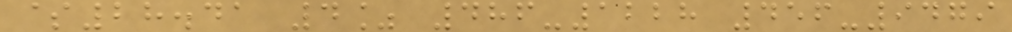$28.41 4% 486-1228 456-9479
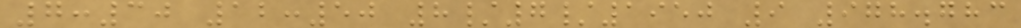7:30 12:50 8/7/1950 9 978.783
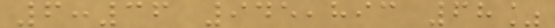6:36 945,893 68%
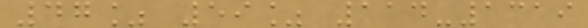47% 59% 114-1319
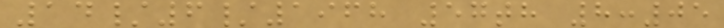14/6/1968 57th 8:05
